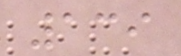139
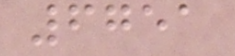6751
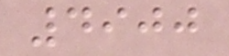4900
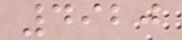4920
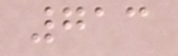713
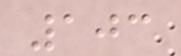103
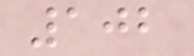102
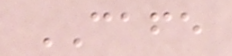CAFE
